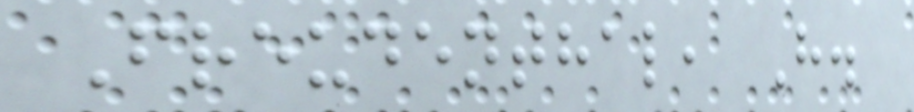Freudenthal, H.
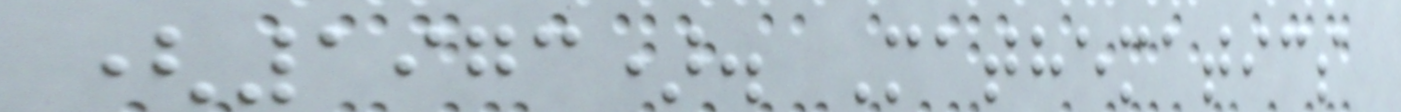(1973). Mathematics
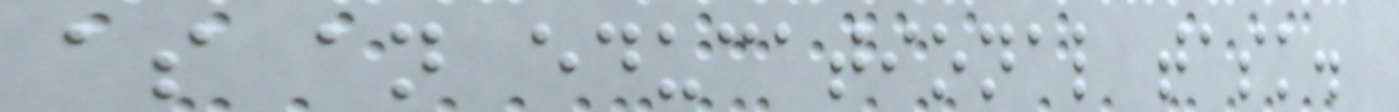as an educational task.
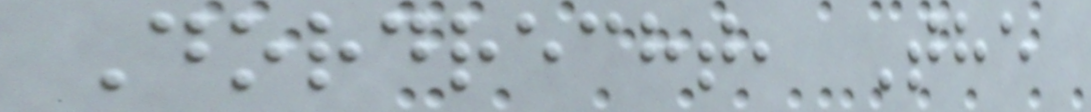Dordrecht, The
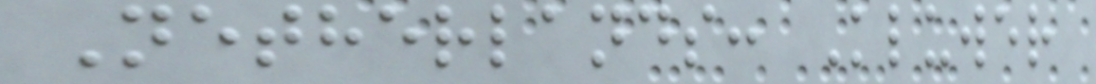Netherlands: Kluwer
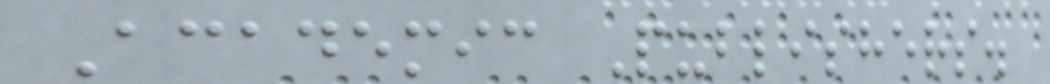Academic Publishers.
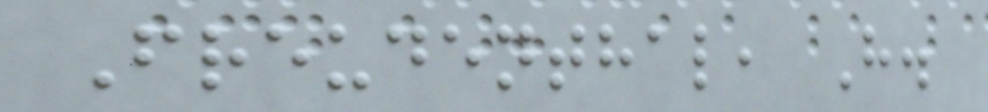Freudenthal, H.
